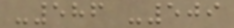-586 -509
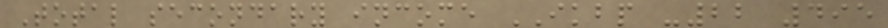Total secondary income IKBP -22 495
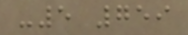-5 759
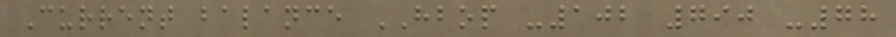Current balance HBOP -102 790 -78
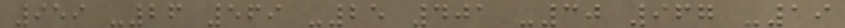959 -26 569 -25 401 -30 967 -19
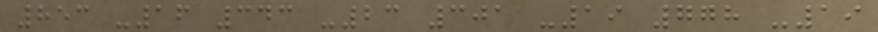853 -16 343 -23 301 -19 778 -19
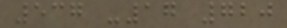537 -17 720
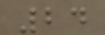24
